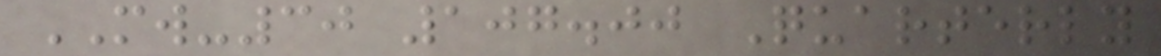MW-30 107.00 Quarterly
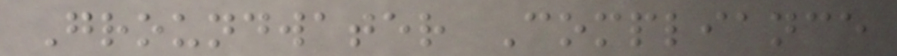Groundwater Compliance
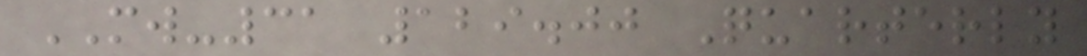MW-31 129.00 Quarterly
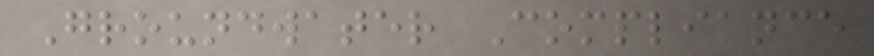Groundwater Compliance
